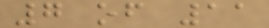7 of 11
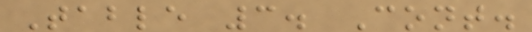Table 3. Cont.
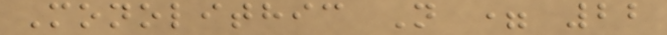Monolithic N = 22
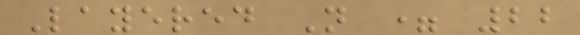Layered N = 22
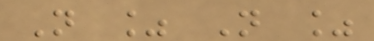N % N %
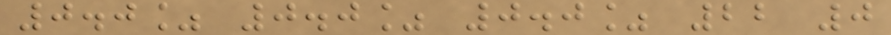0.0% 0.0% 0.0% 22 0
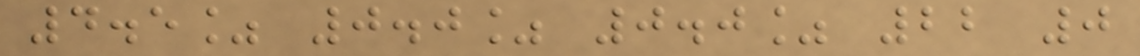4.5% 0.0% 0.0% 22 0
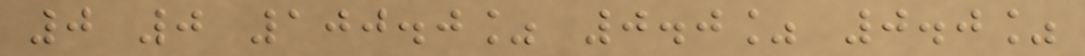0 0 100.0% 0.0% 0.0%
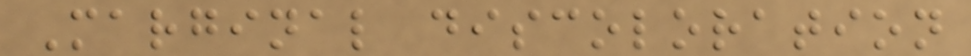Marginal discoloration
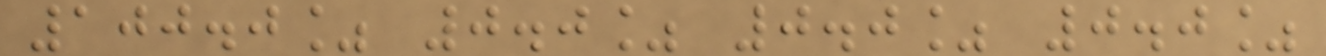100.0% 0.0% 0.0% 0.0%
